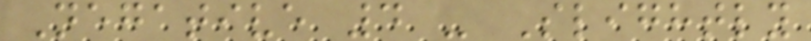Negative 4 - Slightly
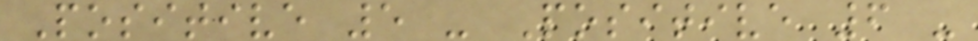Positive 5 - Positive 6 -
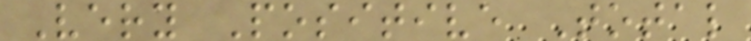Very Positive Total
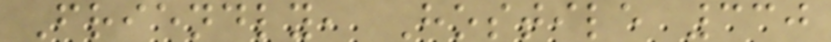Friendly, Hostile 330
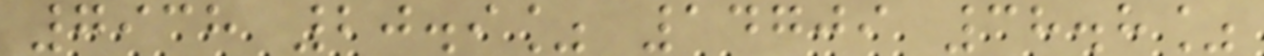7938 20.9% 14709 38.8%
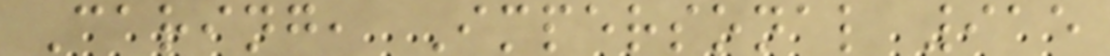Caring, Impersonal 915
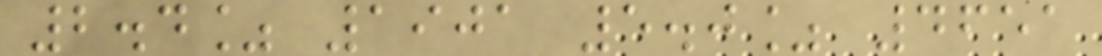2.4% 1901 5.0% 4651
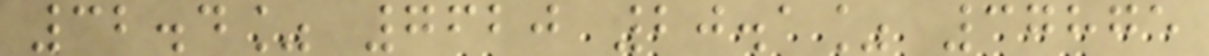32.4% 7620 20.1% 37875
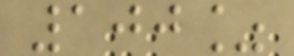100%
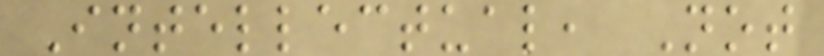Intellectual, Not
